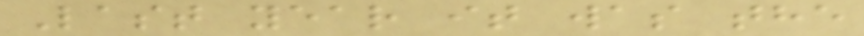Last year it was the
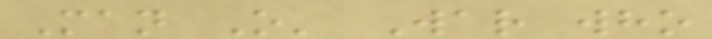Man O' War who
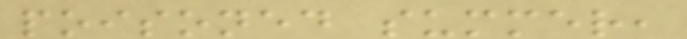poisoned summer,
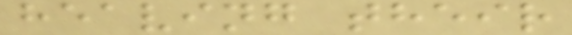heaving their
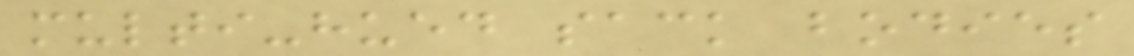multi-hued sack bodies
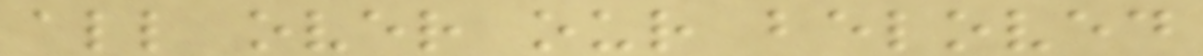all over our beloved
